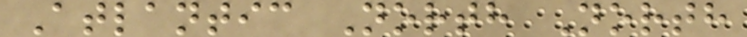Atlantic North North
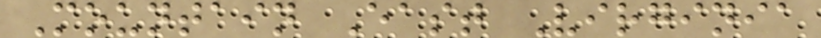Mountain East Virginia
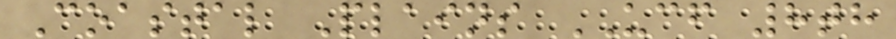Coastal Plains UCF 8th
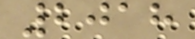2018
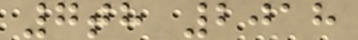7th 2018
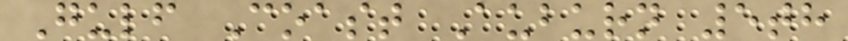Gulf Coast Auburn 5th
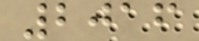2016
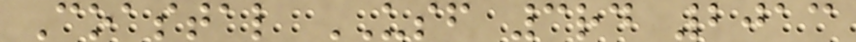Coastal USF 3rd 2013
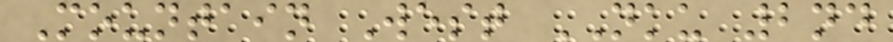Mountain West NKU 2nd
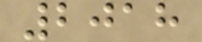2018
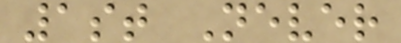1st Never
